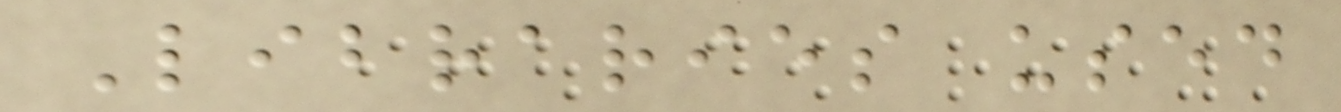Libraries used
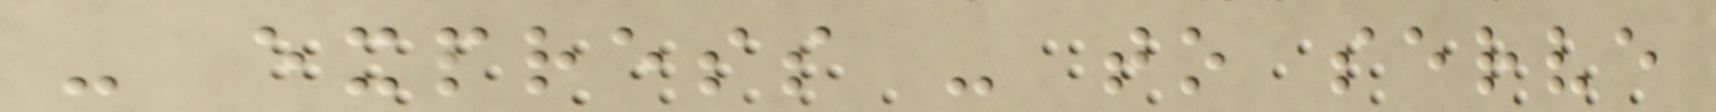- express - to serve
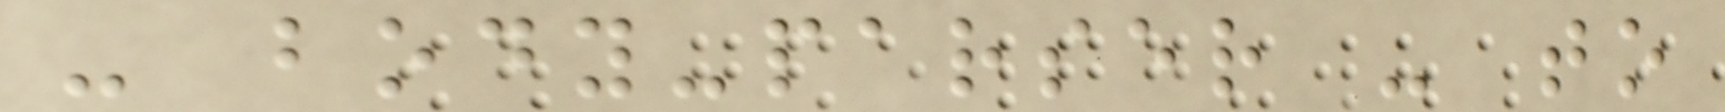- body-parser - to
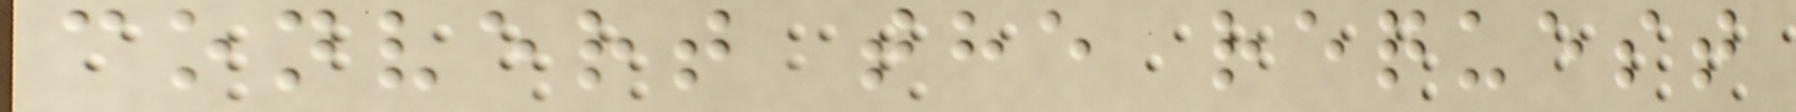convert the request
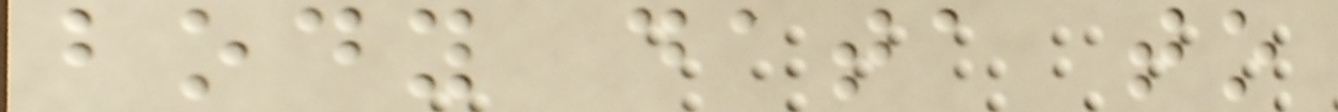body data to
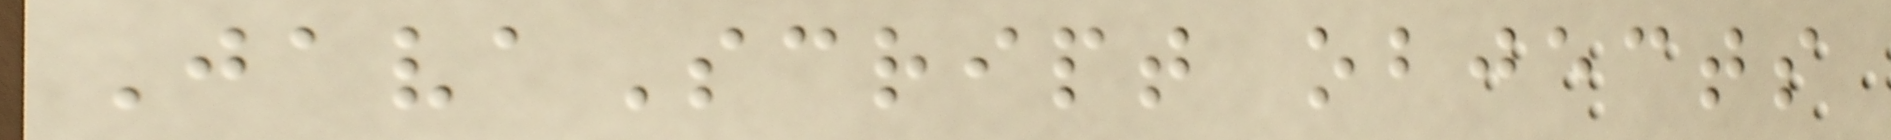JavaScript objects
